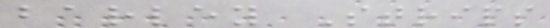barley Strips
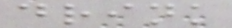drink
